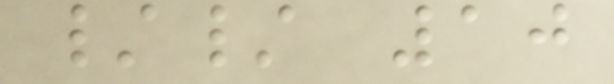// 10
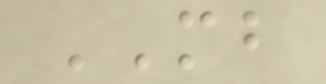MB
